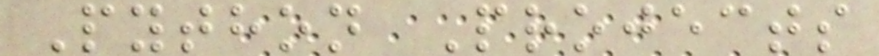Python Projects
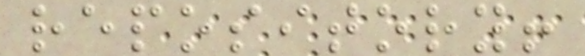repository!
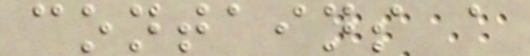contains a
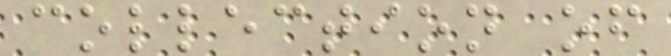collection of
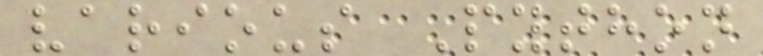various Python
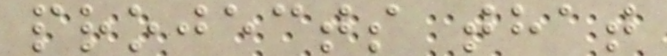projects that
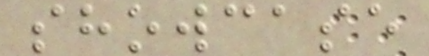showcase
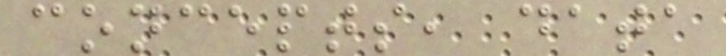concepts, data
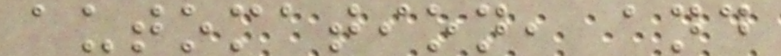automation, and
